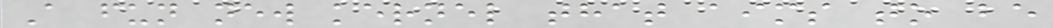A fun new kernel that aims to be
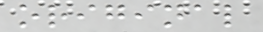original
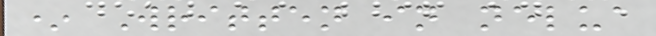* Written in nelua
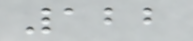122
